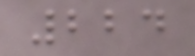224
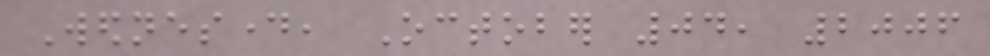Wednesday, October 04, 2006
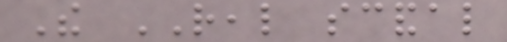The REAL scandal
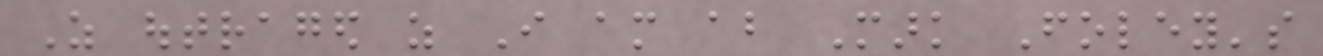As outraged as I am about Mark Foley's
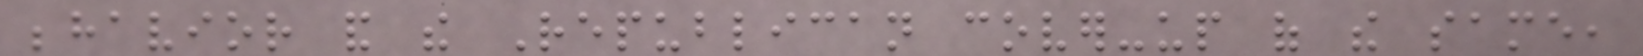behavior and the Republican cover-up of the same,
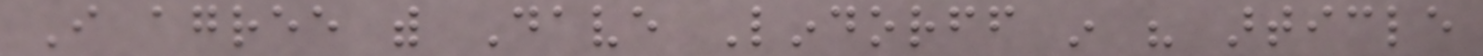I agree with Dave Lindorff in his article
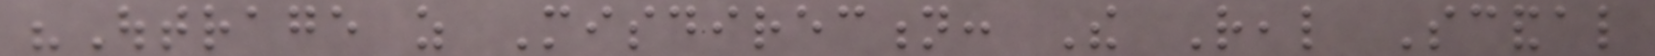"Outrage as Misdirection: The Real Scandal
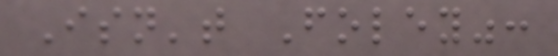Isn't Foley":
